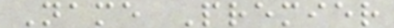Name Premier
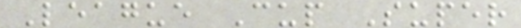League Cup Super
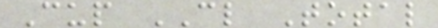Cup CL Total
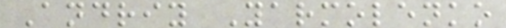Andriy Yarmolenko
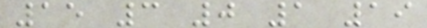15 3 0 1 19
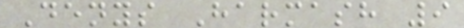Denys Harmash 9
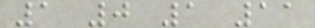1 0 1 11
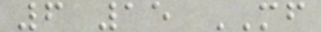6 15 MF
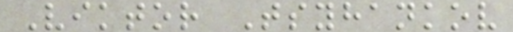Viktor Tsyhankov
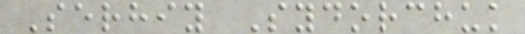Serhiy Sydorchuk
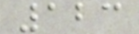123
